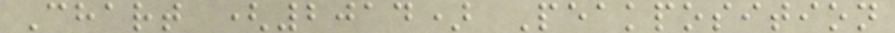Chart (2014) Peakposition
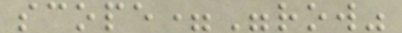scope="row"
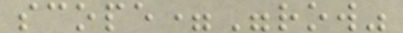scope="row"
